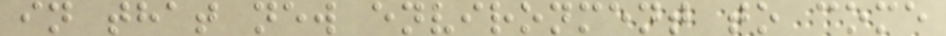in that new environment to come
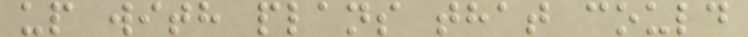up with plans that could
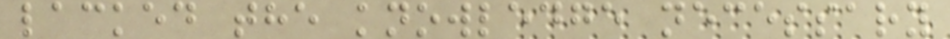lacked the knowledge necessary
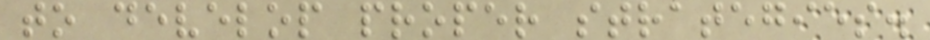to develop proper strategies.
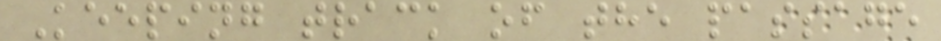Keeping track of the passage
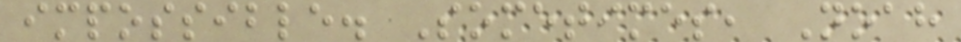impossible. Sometimes, Noah
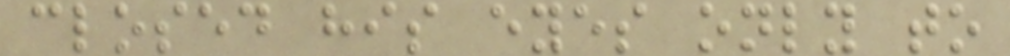closed his eyes only to
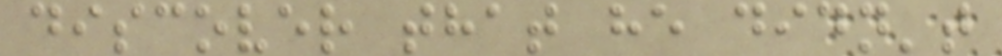discover that he didn't
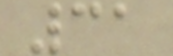31
